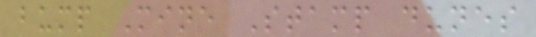bump Mine Stamp dunes
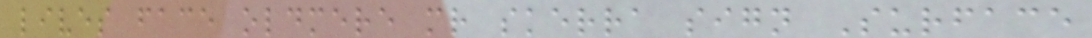lives face oldmere mr skerra sign Surface
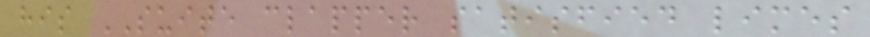his SUITE clapper satisfied limes
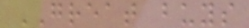GREAT buys
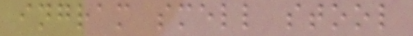ingram smell stool
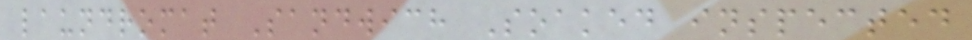laundromat Sandwich Soaked inspected
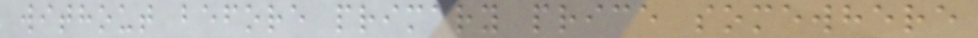without before primary price somewhere
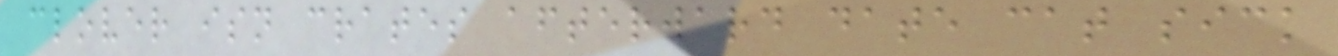clover isn crates afterward date cat sick
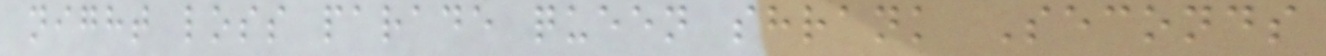night loss parade queen shrank Seconds
